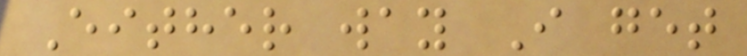Either way I get
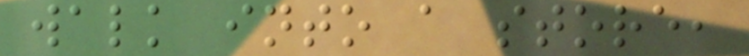walk into a store,
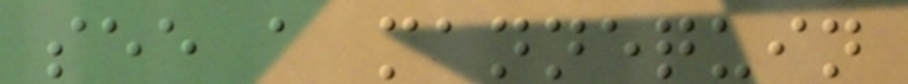see a mannequin
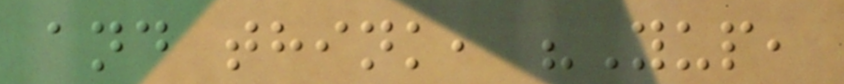and think, "Yup,
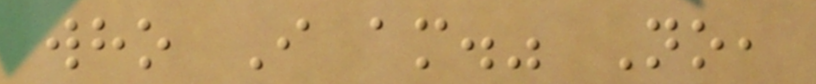who I am." No,
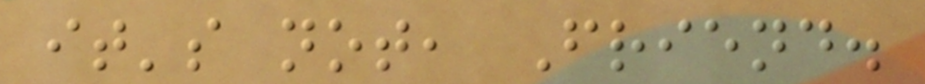it's not, Friend.
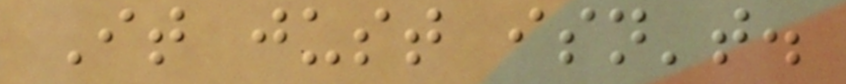It just isn't.
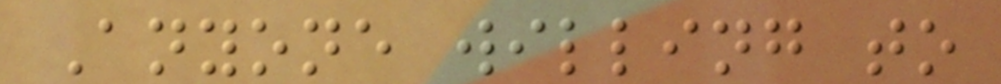Anyone willing to
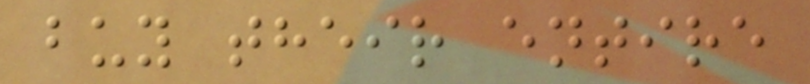buy their entire
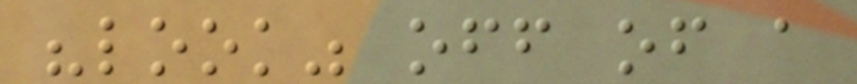"look" off of a
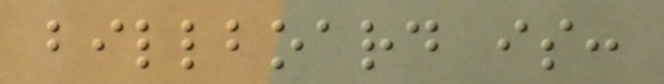billboard is:
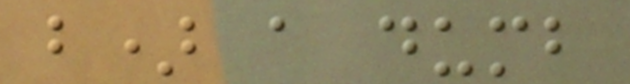b) a dumb
